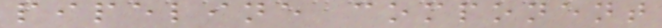pipeline component
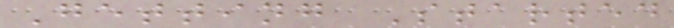Getting Started
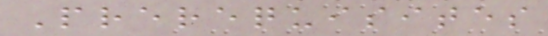Prerequisites
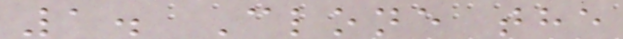1. Clone the
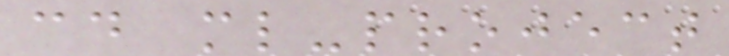cd ml-project
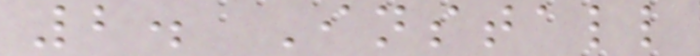2. Install
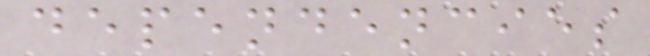dependencies
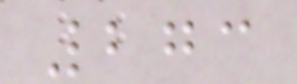273
